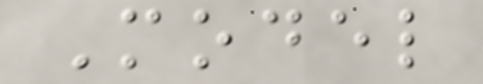Model
